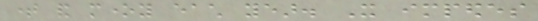time and money each year. It impedes
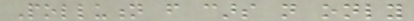Pollution from cars not only
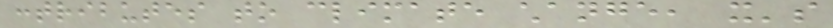contributes to climate change, it's
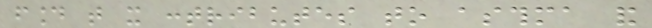found that it contributes to asthma and
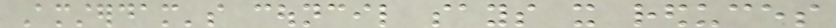Amsterdam's council says it reduces
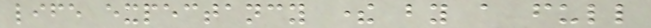life expectancy there by a full
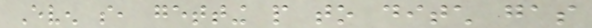Even so, getting people to ditch gas
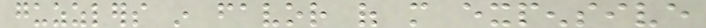guzzlers in favor of more expensive
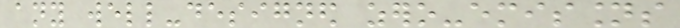any well-designed zero-emissions
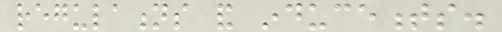regulations and inducements.
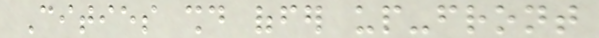Cities should offer up-front
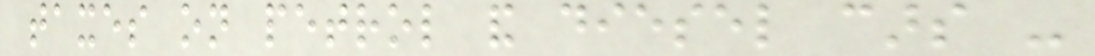taxes on petrol and diesel cars -
